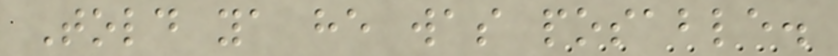Told ya he was posable.
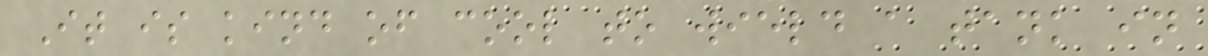It is kind of cool to wield a tank in
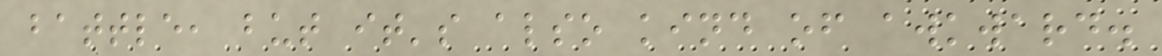battle, but it's also kind of awkward.
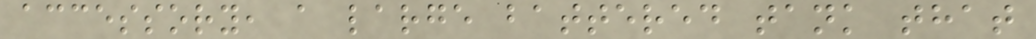accessory, a large battered tank that
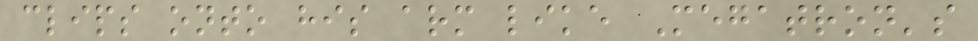clips onto his arm like Megatron's
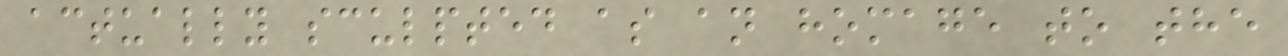actually sculpted as an homage to the
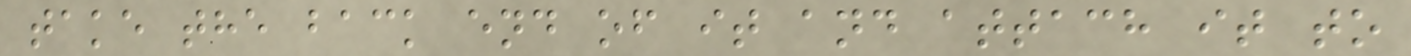take the back end of it and attach it to
